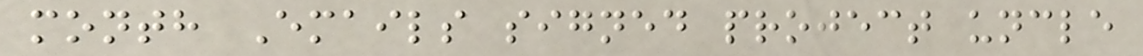month Emails signed project uncle
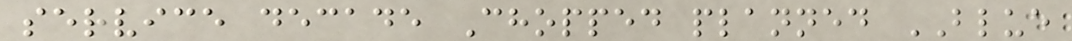service decade Chopped planned BLUE
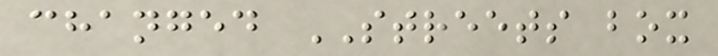changed STREETS box
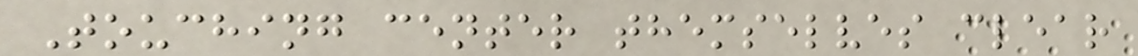Touching center themselves clear
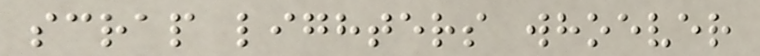scrap lighters whoever
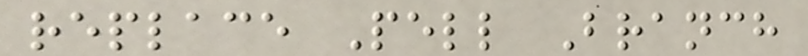replace Pell Branch
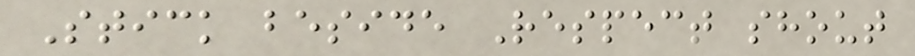Stick beside Respect shout
